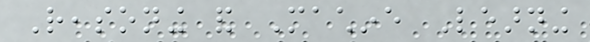Reasoning and Machine Learning
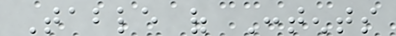Table of Contents
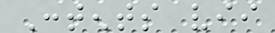Contents vii
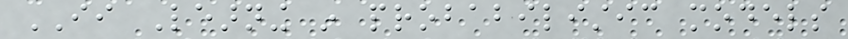II Learning in probabilistic models
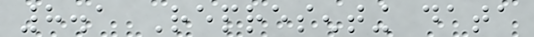8.1 Representing data
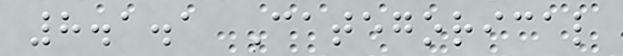8.1.1 Categorical
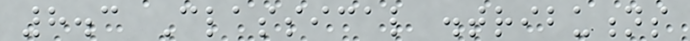8.3 Classical distributions
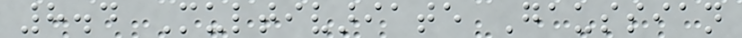8.4 Multivariate Gaussian
